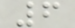6
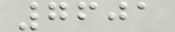7601
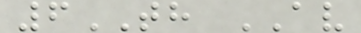6TH AV
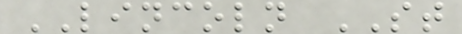LINCOLN ST
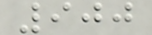900
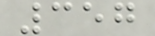357
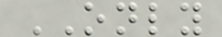ONLY
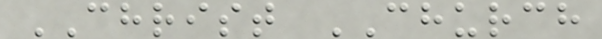CHRIST CHURCH
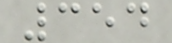354
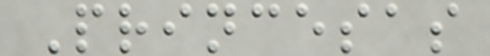Princesas
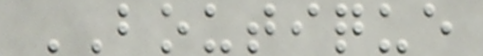BOUTIQUE
